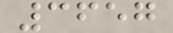3657
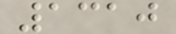1310
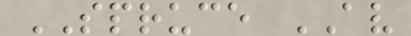SPRUCE AV
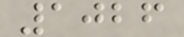1026
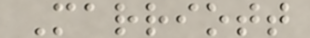Marriott
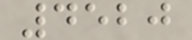4520
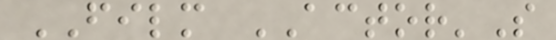FILM ACTOR'S
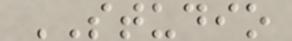STUDIO
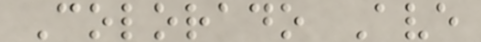Colorado Ave
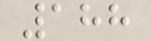188
